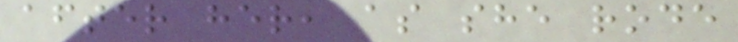after her, as she rode
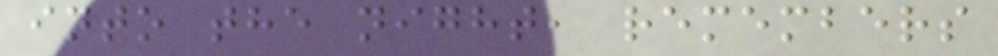into the night, remembers
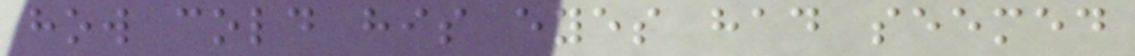how cold his eyes had seemed
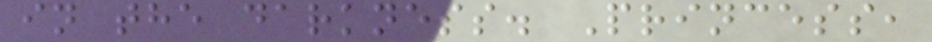in the darkness. Princess,
